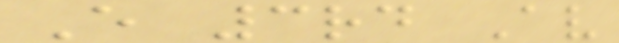E 3rd Av
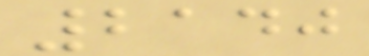2140
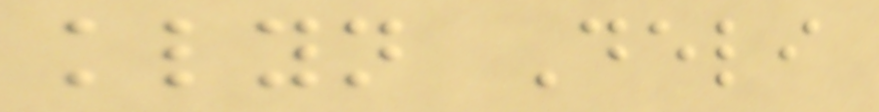klyn Deli
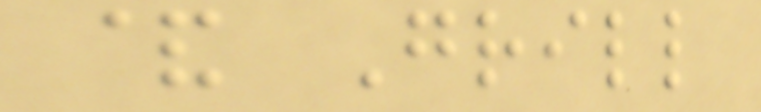& Grill
